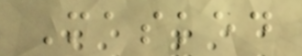Masked
